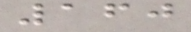160
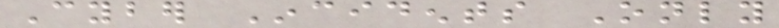Cyber Incidents Only
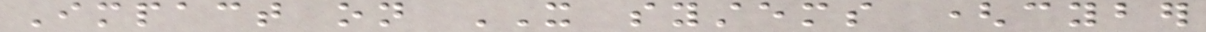Impact on IT systems (cyber
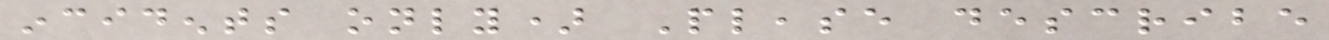incidents only) Please describe
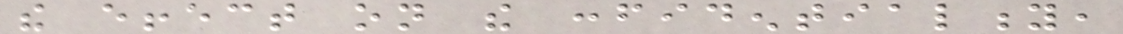the effect on the confidentiality,
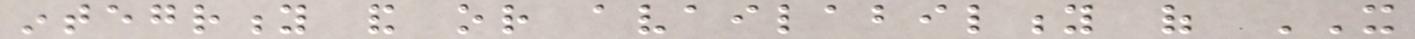integrity and or availability of IT
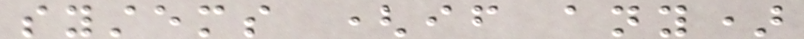systems (if any)
